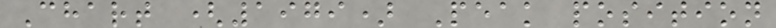Chart (1979) Peak position
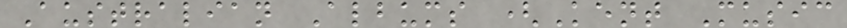Australian Albums (Kent Music
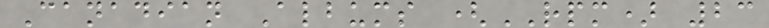Canadian Albums (RPM) 23
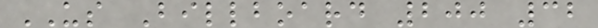US Billboard 200 32
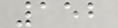152
